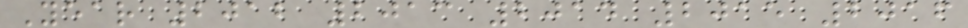Year 2012 2013 2014 2015 2016
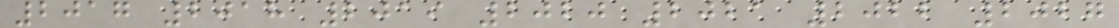2017 2018 2019 2020 2021 2022 2027
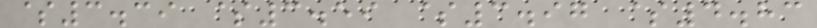$3.39 $3.59 $3.97 $4.83
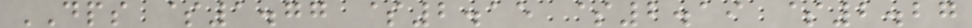DPS $1.77 $2.15 $2.19 $2.27
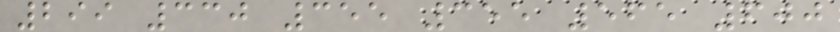299 330 355 355 565 600
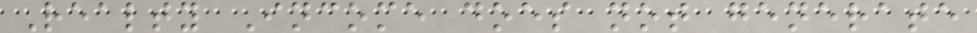Realty Income does not generate
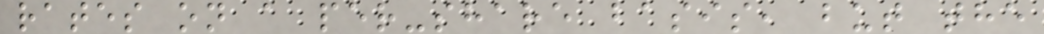rates on a per-share basis, but the
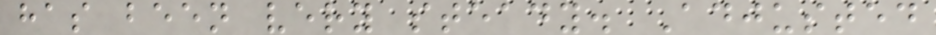has been very steady. Adjusted
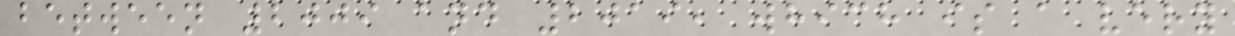between 2009 and 2019, which is a very
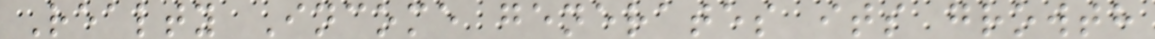Realty Income generates its growth
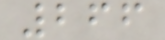266
